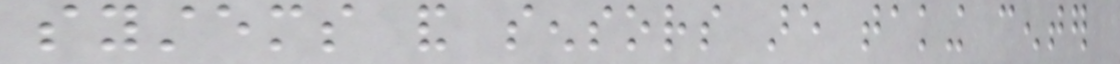systems and sensors are taking center
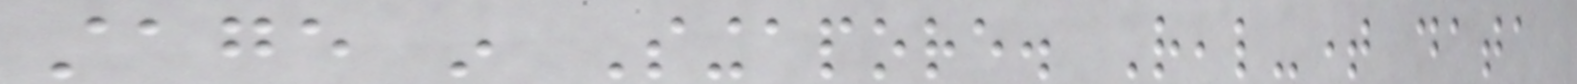stage in Singapore. Real-time data
